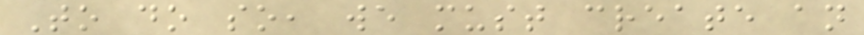To do so, we must create an
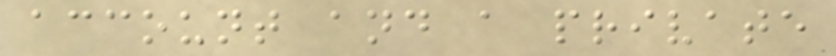account and a private
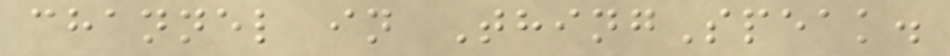channel in ThingSpeak.
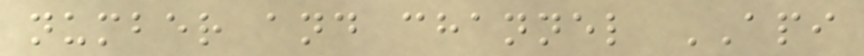number and channel API
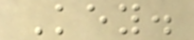Key.
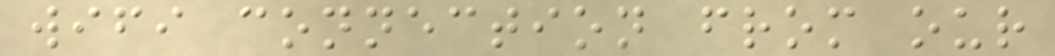wifi connection from our
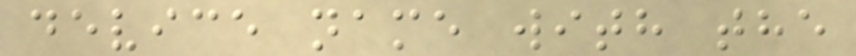device name with the
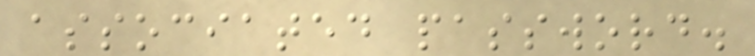associated password.
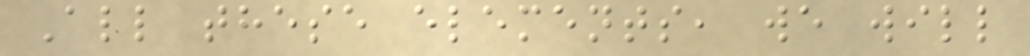All these elements, we will
